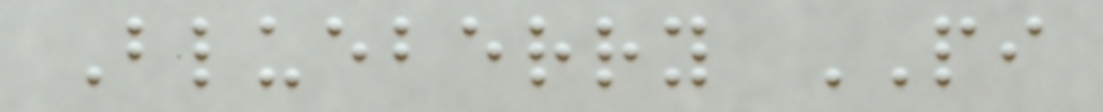Blueberry PI
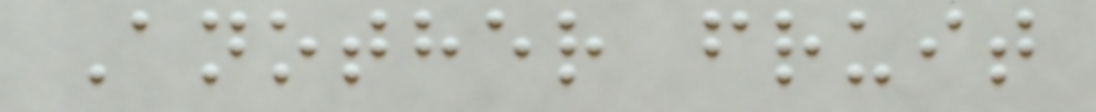Another fruit
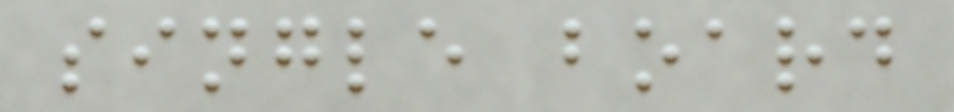single board
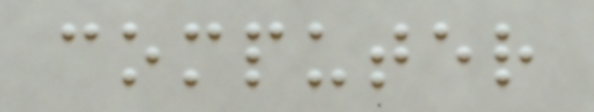computer
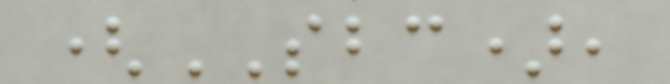(SBC),
